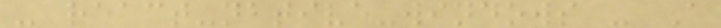- react-native-windows - A
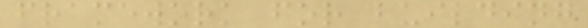framework for building
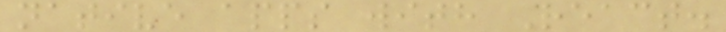native apps with React.
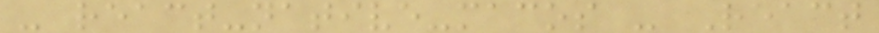- react-native-macos - React
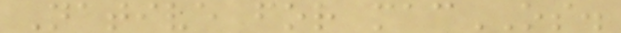Native for macOS.
